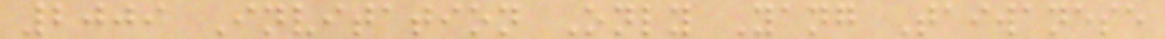2009 Invitation Only Yang Taiwanese
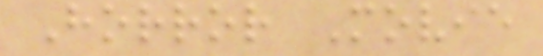Horror Movie
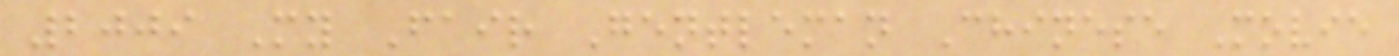2009 My Fair Gentleman Chinese Movie
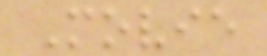Movie
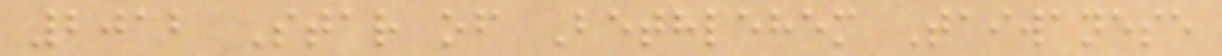2012 Star of Bethlehem Taiwanese
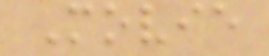Movie
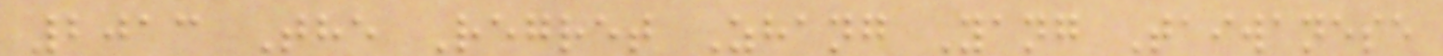2013 The Regret Zhang Yang Taiwanese
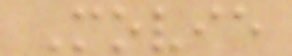Movie
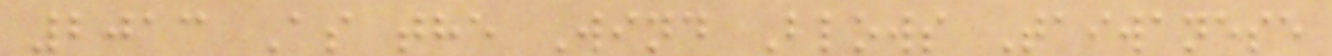2013 As the Wind Blows Taiwanese
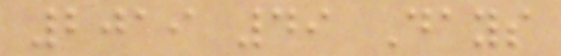2019 49 Days
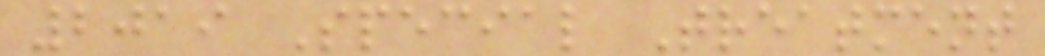2019 Special Treatment
